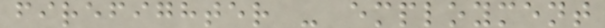firefighter - employment
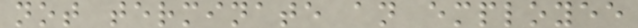not terminate an employee
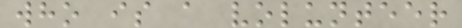who is a volunteer
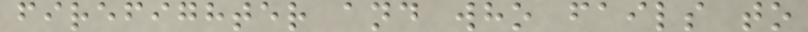firefighter and who fails to
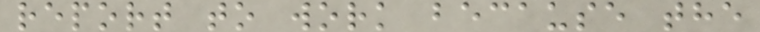report to work because the
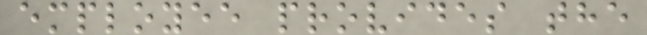employee provides the
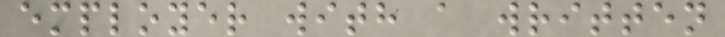employer with a written
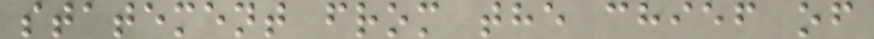statement from the chief of
